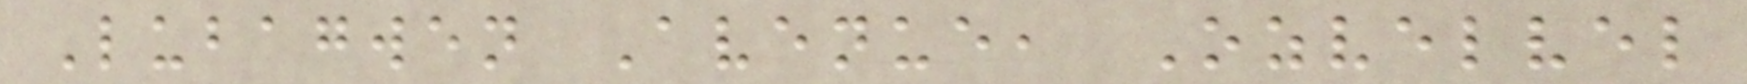Lubagwen Avenue, Ozvelvel
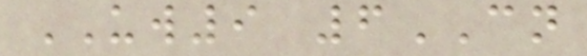UW9 6CN
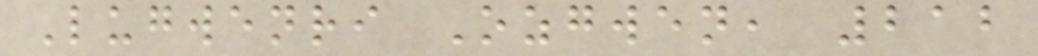Lugwenri Ozgwen, 212
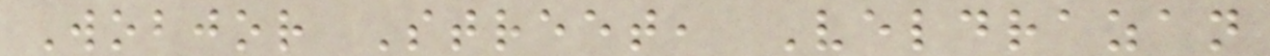Wobjor Street, Veldrazan
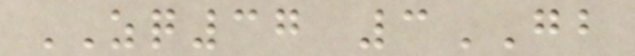ZQ37 3GB
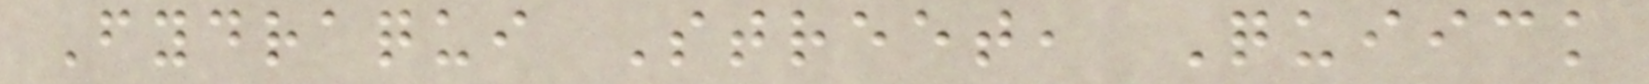Fydraqui Street, Quiick
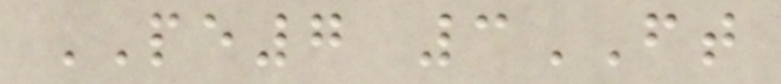PE7 3FT
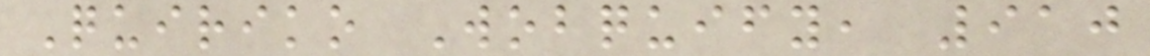Quiriko Wobquify, 910
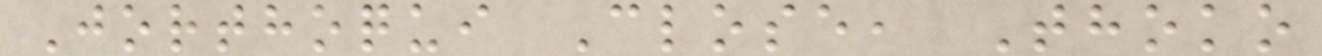Jorthoqui Close, Thoko
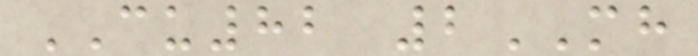CU82 2MH
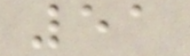51
